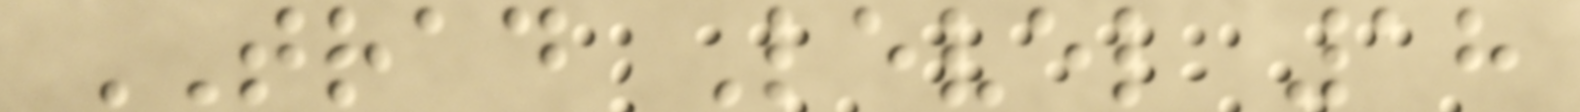TRAD Level 18
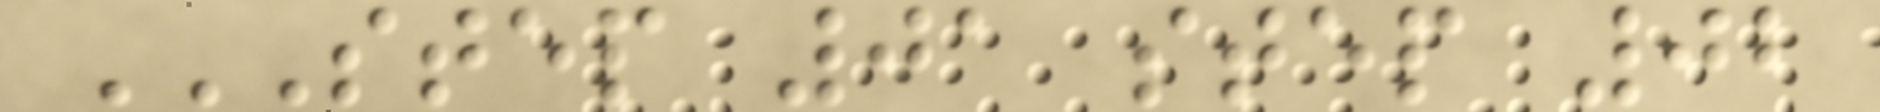STEP 01 STEP 02
